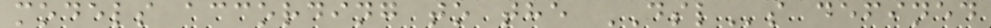models according to the DSLs defined
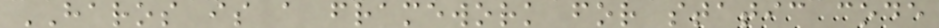HAROS is a framework for static code
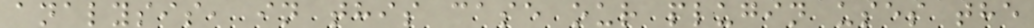analysis, in this case our plugin uses the
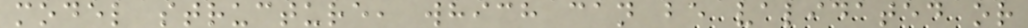model structure, which can be validated or
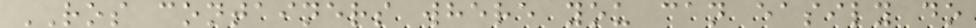ROS containers where you can easily do
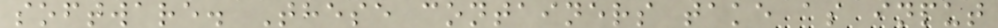software. These containers take as input
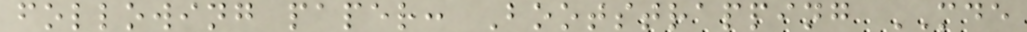following paper: Bootstrapping MDE
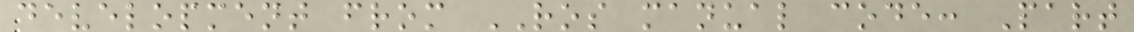development from ROS manual code: Part
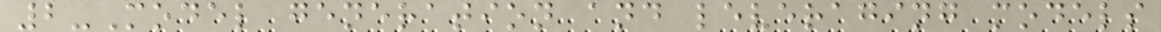2-Model generation and leveraging models
